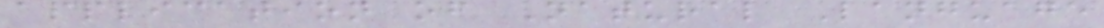application of Natural Language
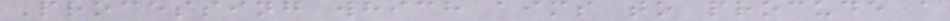Processing which aims to procude a
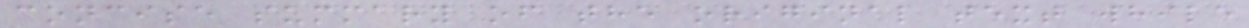concise summary of the original text while
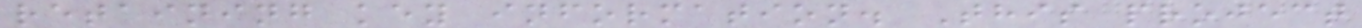retaining key information. This project
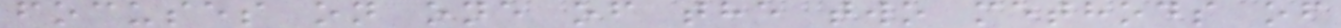focuses on one of the two methods of
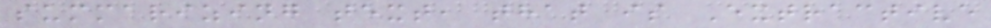summarizing text, that is Extractive
